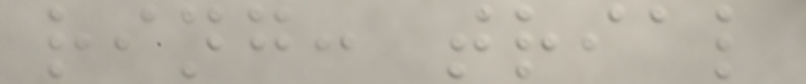ring: trial
